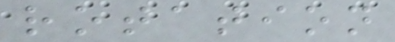rotation
